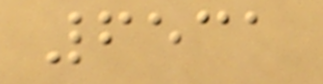6531
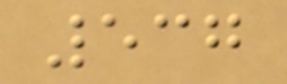537
